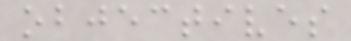objectives
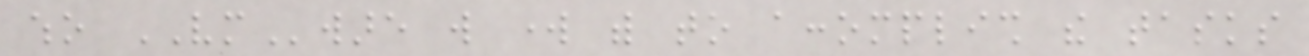who VMware will work with to accomplish the tasks
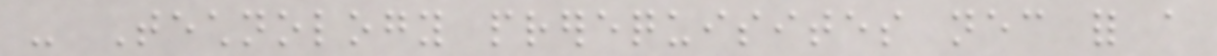- Technology prerequisites necessary for a
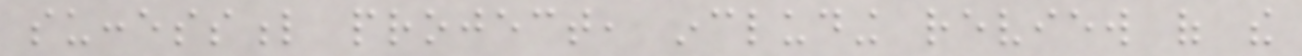successful project, including review of the
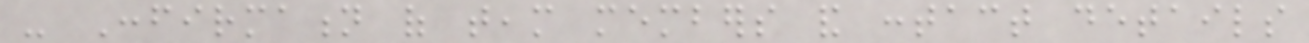- Confirmation of team members and contact details
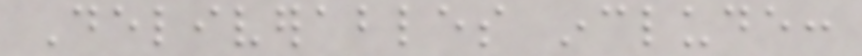Deliverables include:
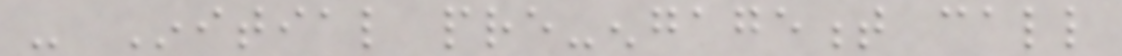- Initial pre-engagement call
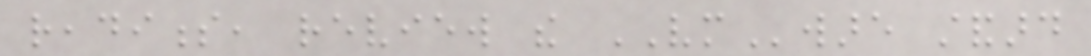readiness, review the VMware standard
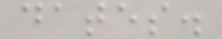dates.
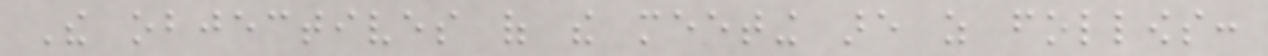The objectives of the meeting are as follows:
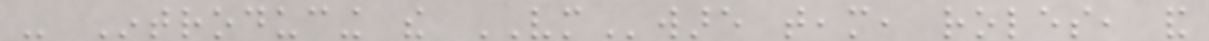- Introducing the VMware team, roles, and
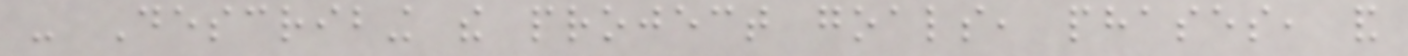- Describing the project goals, phases, and
